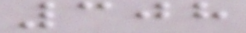308
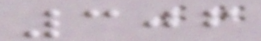306
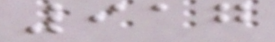917
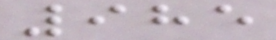985
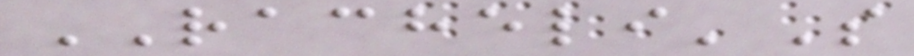RACHELI'S
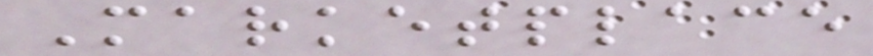Marketplace
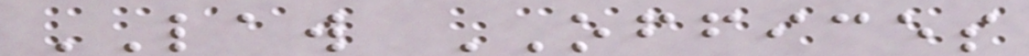LAW OFFICES
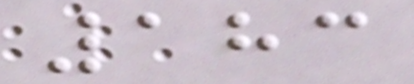183
